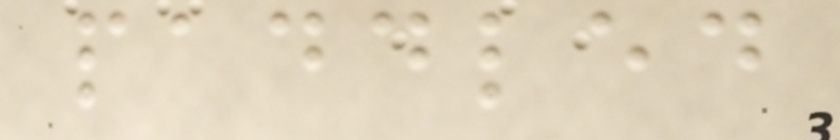paddled
